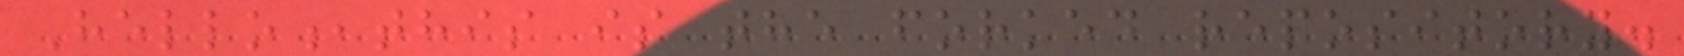Hello,this is the forked repository.
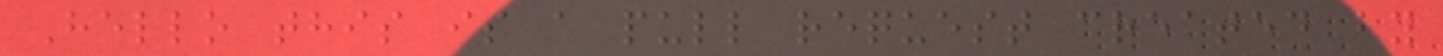Hello this is a pull request created by
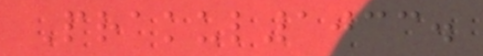Prakul1033.
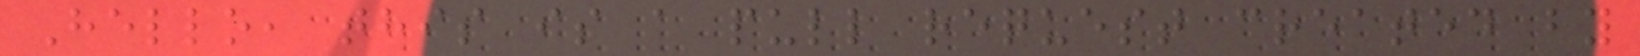Hello, this is a pull request created by
